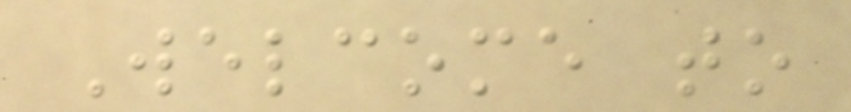Welcome to
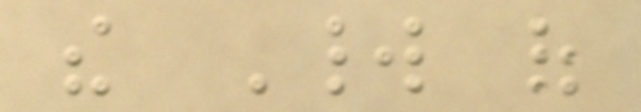the World of
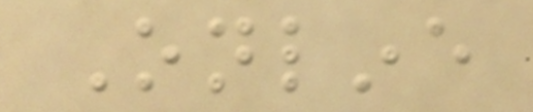Online
